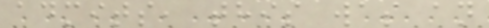admits, this was an
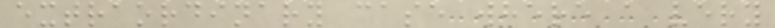extraordinary case where a very
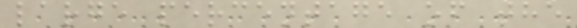large percentage of the
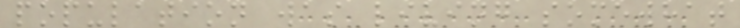population was living somewhat
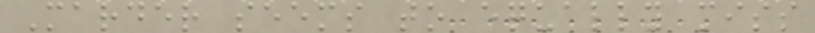Marder seems to equally miss
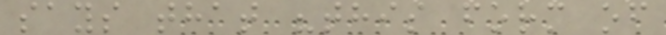says that "this form of
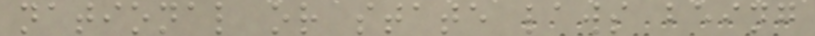national or state laws being
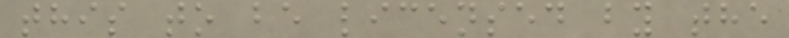this to be licensed by the
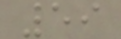59
